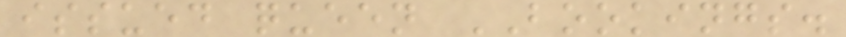issued queen BOOKINGS.
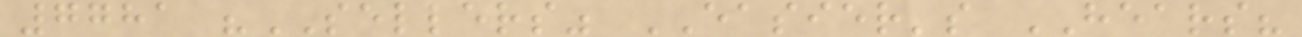7781 "SELLERS" EASIER's HEARS?
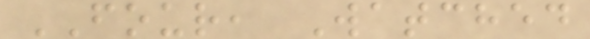FOUR, Watched
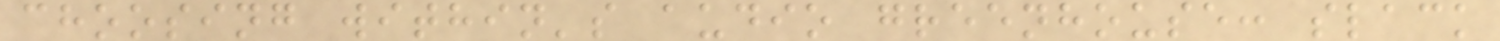choosing within's audio greenhouse: slack
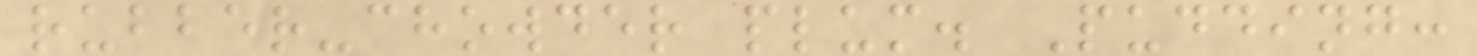rubber-chowder plum. Pudding:
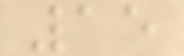15
